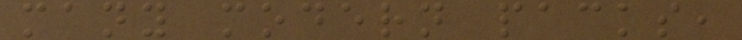many modern packs,
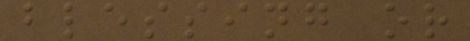blessing or
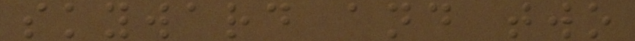skyward and two
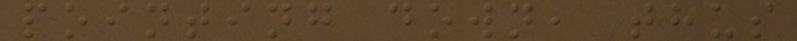pointing down, thus
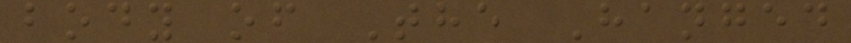body of The Hanged
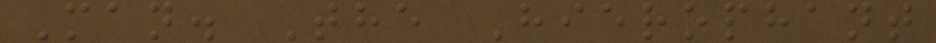Man. The Hierophant
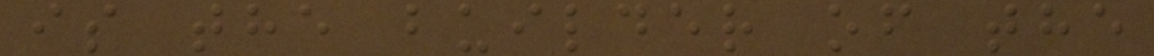is the builder of the
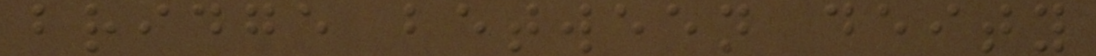bridge between deity
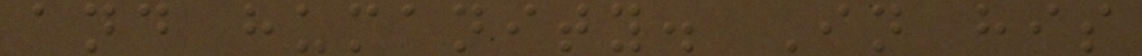and humanity. In his
